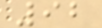92
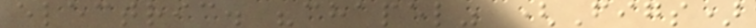electric. "chapel" (Figs)
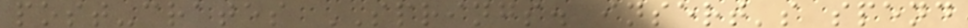post-crates SPRINGS. insert's spend
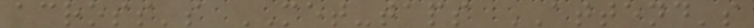across's MET-taps ATTEND's
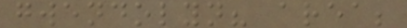gwendolyn? area;
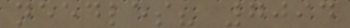needles? 7094
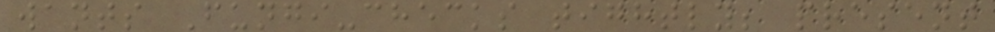wants Fungi-checks tightly; present
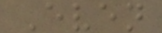Even
